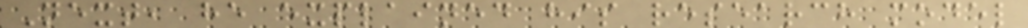Next, he explained his research model
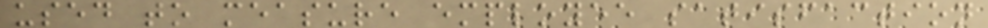used to measure employee satisfaction
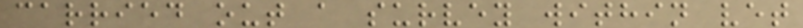carried out a survey within vet
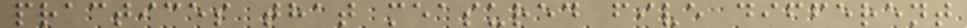practices that measured five different
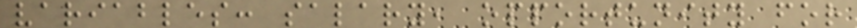variables: salary, opportunity for
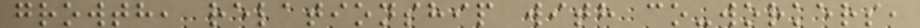growth, relationship with co-workers,
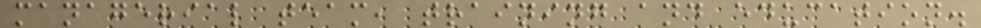managerial team, training and education.
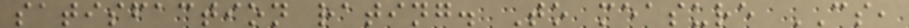satisfaction rating. To measure CS,
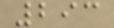293
